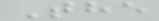The
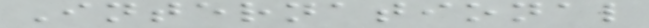International
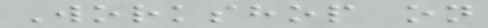Workshop on
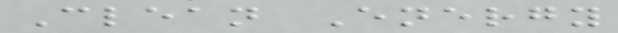Clean Energy
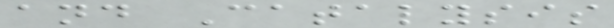and Catalysis
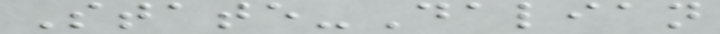State-Dalian
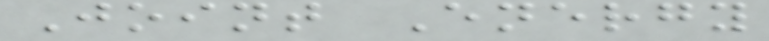Joint Energy
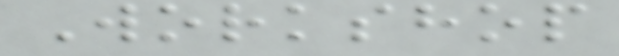Workshop
